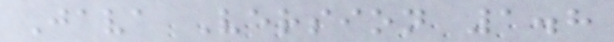Java Version 1.8
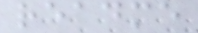readme
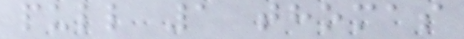pull 1 thomas
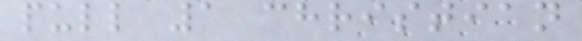pull 1 christian
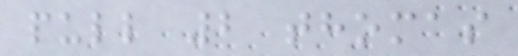pull 2 thomas
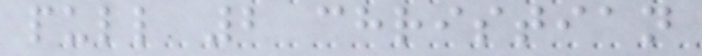pull 2 christian
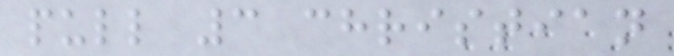pull 3 christian
